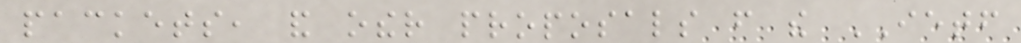packets, and other proposals from the IETF
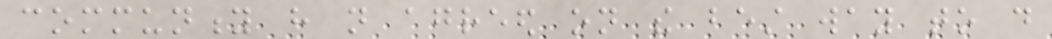community have not agreed on the best way to do
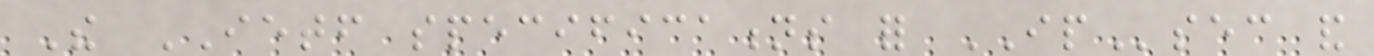The IETF specifications for IPsec and
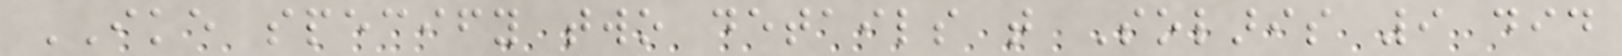IKE specify two details that Solaris 9 did
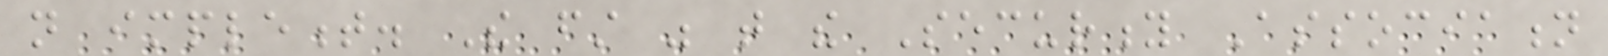not implement. The first was that the Security Association
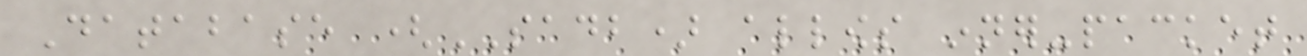Database (SADB) allows inner-packet
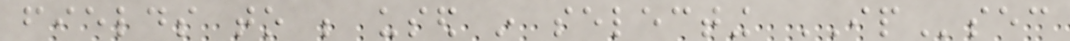fields to be used in selecting IPsec
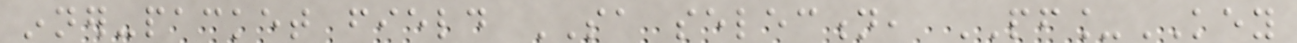inner-packet field SA selection, PF_KEY
